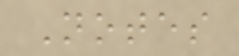Notes
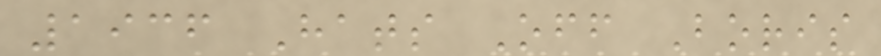1936 Hats Off Boris
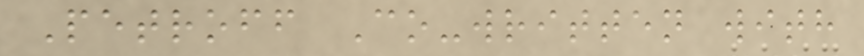Petroff Co-written with
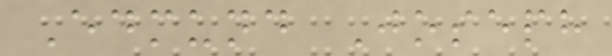Edmund Joseph
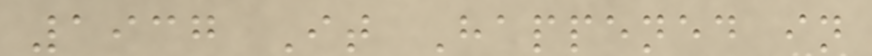1937 It Happened in
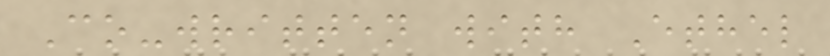Co-written with Ethel
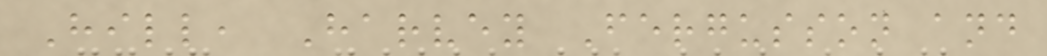Hill, Harvey Fergusson and
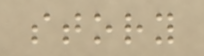story
